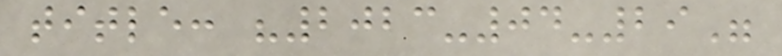title: "2023-04-29"
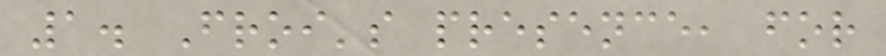1. Froi's presence, for
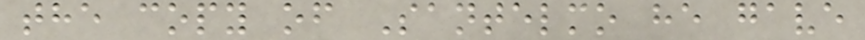the copy of Santelmo he gave
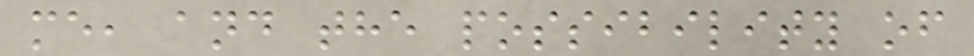me, and the possibility of
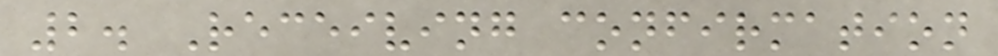2. Receiving confirmation
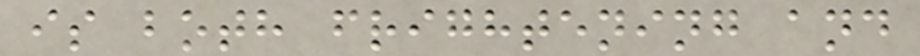is both frightening and
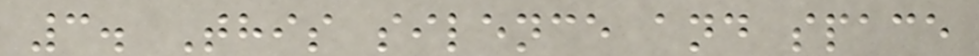3. This silence and space
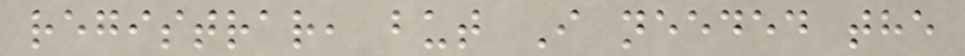registrar, but I needed the
